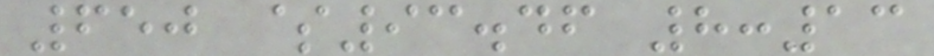650 $93.46 8:13
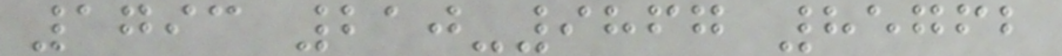1793 210-9867 85762
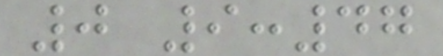0 9:47
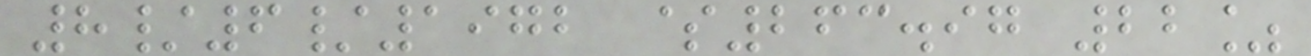8/6/1972 $263.97 22%
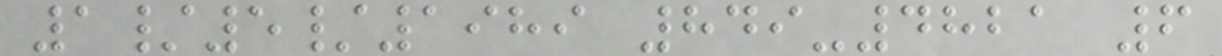1/5/1989 849-4821 6
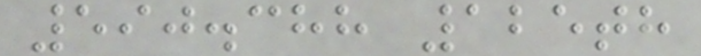590.388 125th
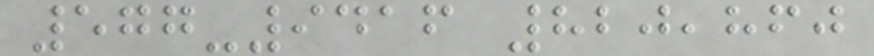577-9416 820,860
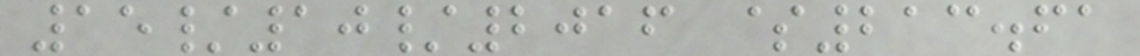15/10/2016 $213.61
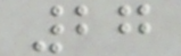27
